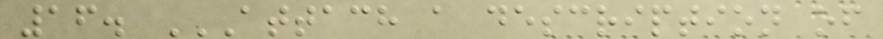16. ATTACH A DESCRIPTION OF
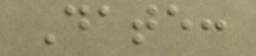Date:
